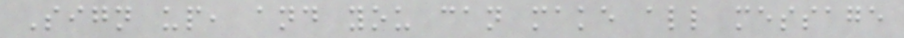Sign up, and you can make all message
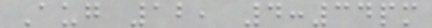Aug 12, 4:34pm
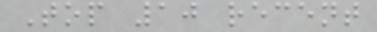Top 10 recent
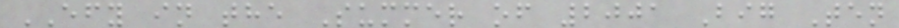EFY in the Summer of 2001 Big Ten
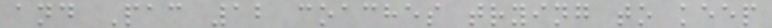and Pac 12 coaches trying to keep
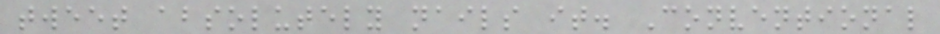tweet absolutely nails it. Conventional
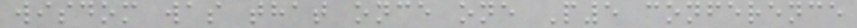wisdom was that once one P5 conference
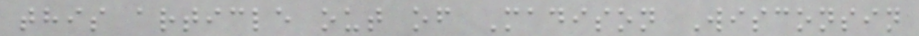this article out of Madison Wisconsin
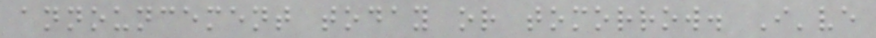announcement today or tomorrow. I've
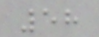58
